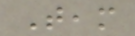Team
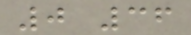0 36
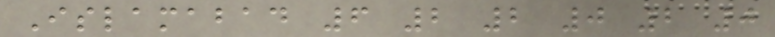Islamabad 6 2 2 0 2 0
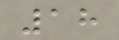18
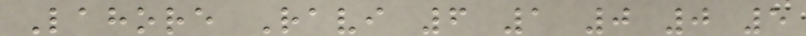Lahore Ravi 6 1 0 0 5
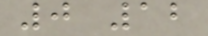0 12
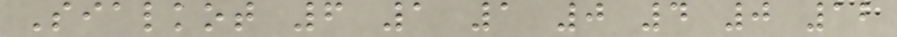Sialkot 6 1 1 0 4 0 12
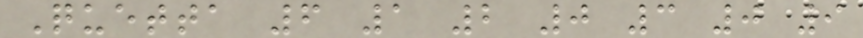Quetta 6 1 2 0 3 0 9
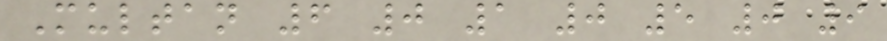Multan 6 0 1 0 5 0 9
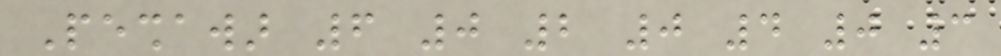Peshawar 6 0 2 0 4 0 3
